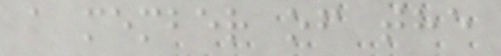a member of the
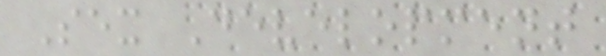Sex Development
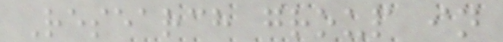Research group in
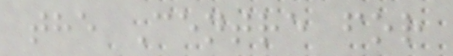the Centre for
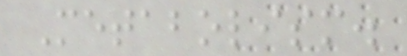Metabolism.
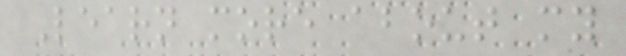Learn more about my
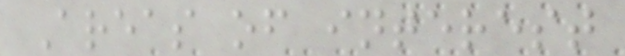Areas of interest
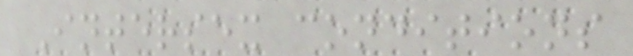Intersex conditions
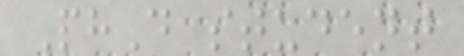PhD student
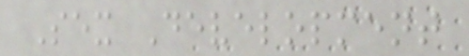Sex Development
